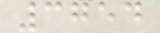3754
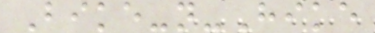Bike-n-Hike
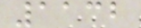1132
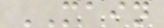MAIN
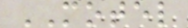MOTEL
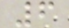6
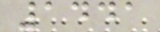1441
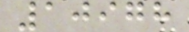10978
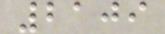2109
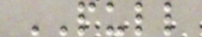PULL
